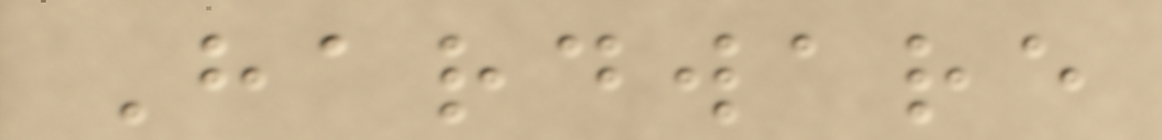Hardware
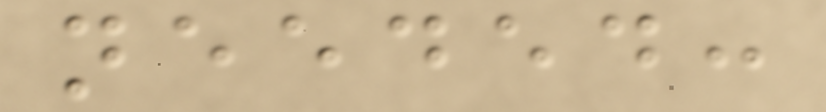needed:
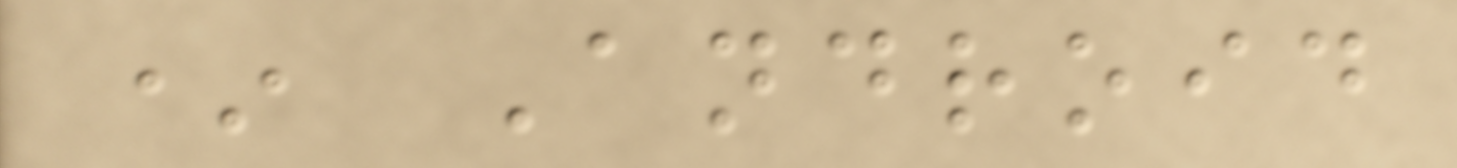* Android
